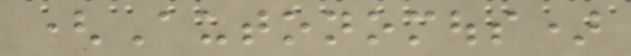(Autonomous)
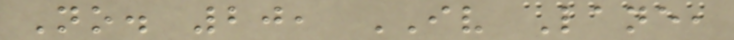No. 20, IV Lane,
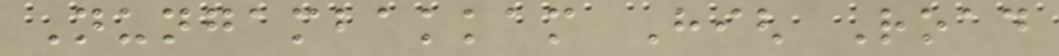Nungambakkam High Road
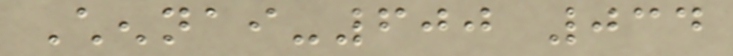Chennai-600 034
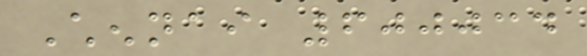Chennai 600034
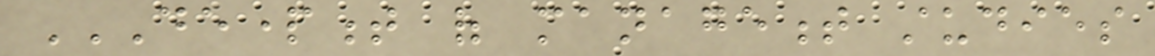DEPARTMENT OF MANAGEMENT STUDIES
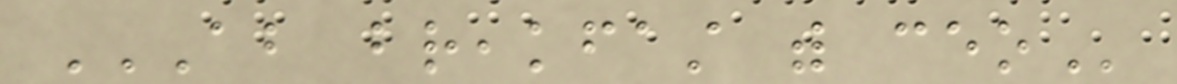ABOUT BREAKFAST WITH CEO
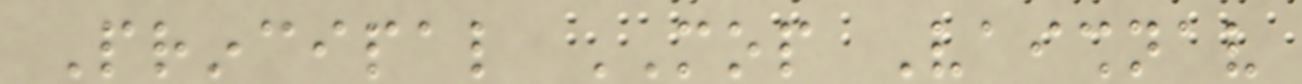Principal MOP Vaishnav
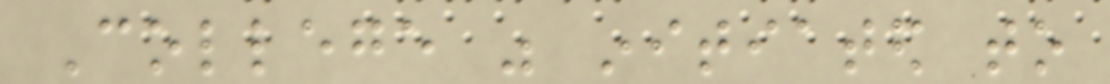College was initiated to
